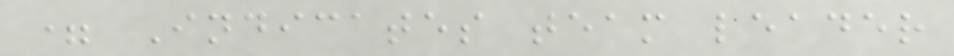= Indicates team leader
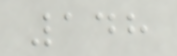148
